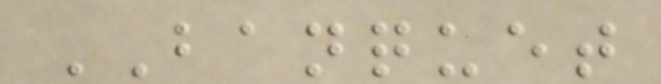BANQUET
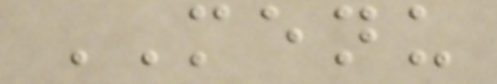MENU
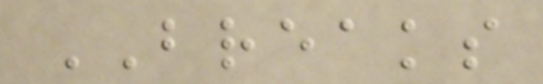BREAKS
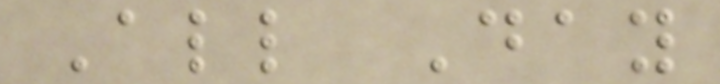All Day
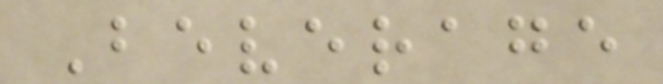Beverage
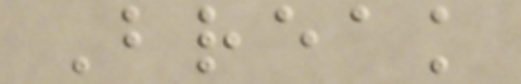Break
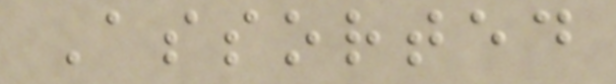Assorted
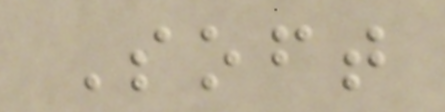Soft
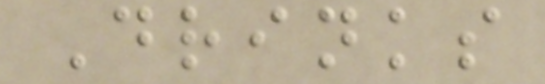Drinks
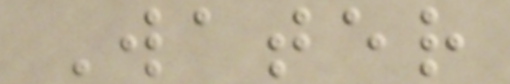Water
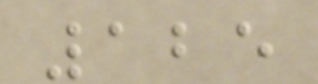125
